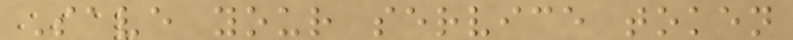Save your service token
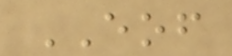EOF
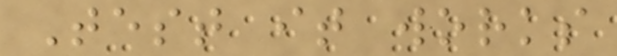Test it works
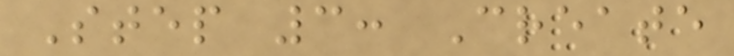Step 3: Create
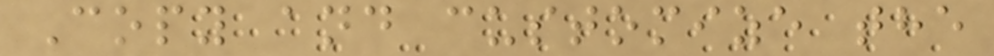Copy and customize the
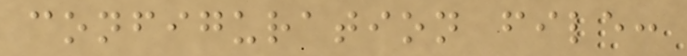configuration file:
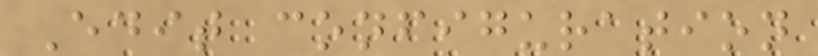Edit configuration
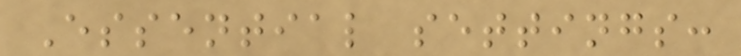Essential settings:
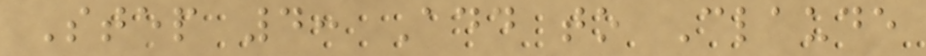Step 4: Add to Claude
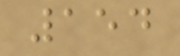154
